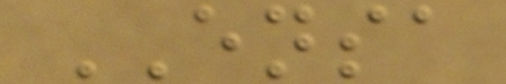ENSA
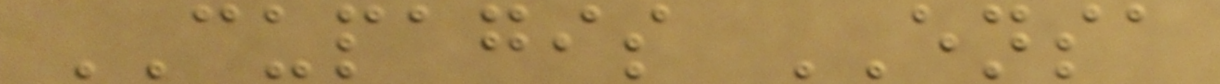CUPAGIS ENSA
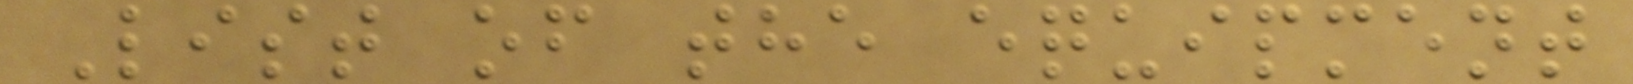List of the equipment
